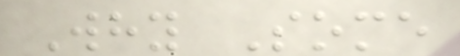Why Some
